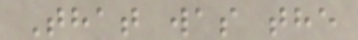That was the
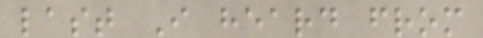last I heard from
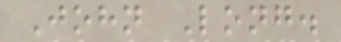John Long.
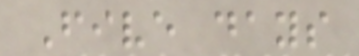Five days
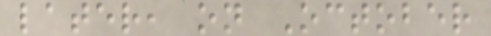later, on October
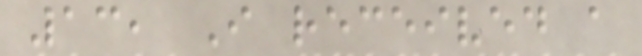13, I received a
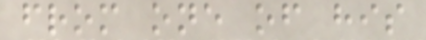from one of his
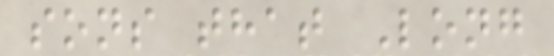sons that Long
